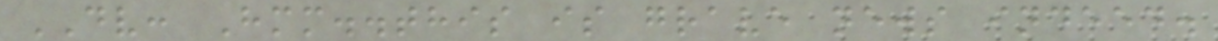DV: Hmm..this is grave news indeed.
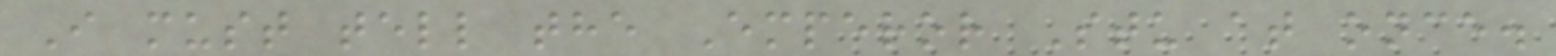I must tell the Emperor Stu at once.
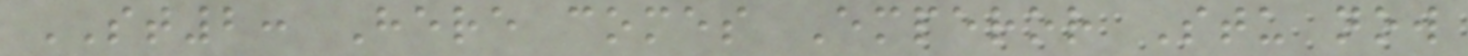ST2: Here comes Emperor Stu now
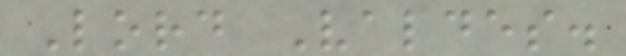Lord Valdes.
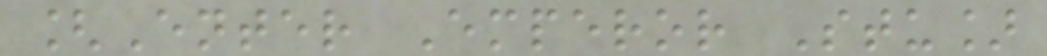[Enter Emperor Stu]
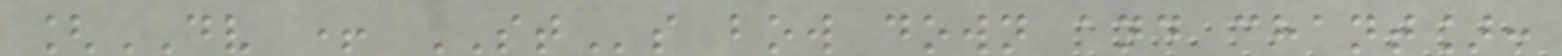[DV + STs bow down and chant]:
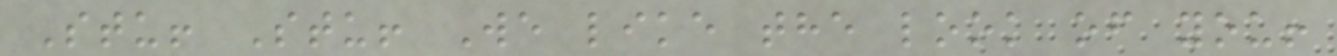Stu! Stu! We like the look of you!
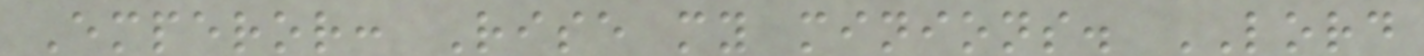Emperor: Rise my minions. LORD
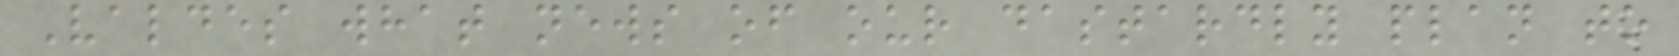Valdes what news of our dastardly plan to
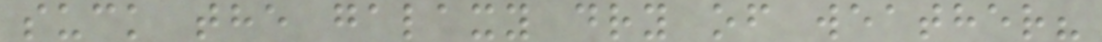suck the galaxy dry of weather?
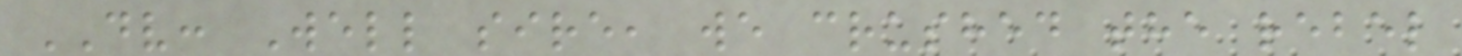DV: Well sire, we crushed the rebel
